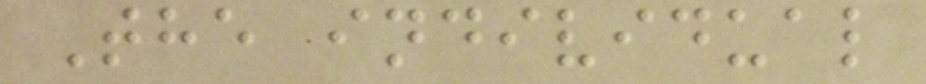The individual
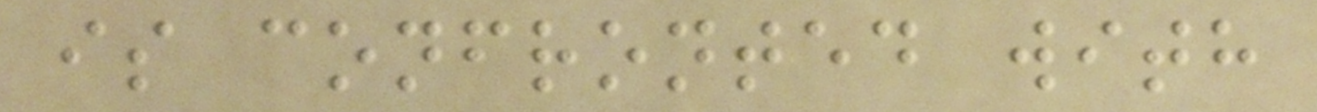is confronted with
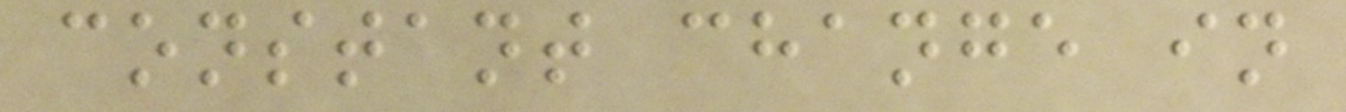constant change in
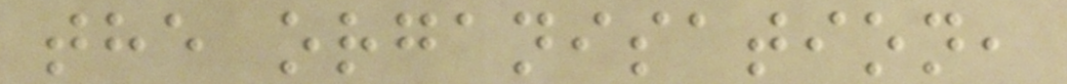the organisation,
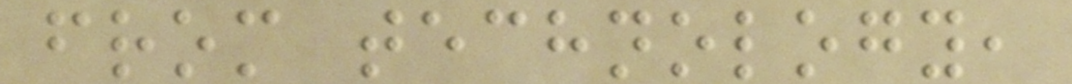from technology,
